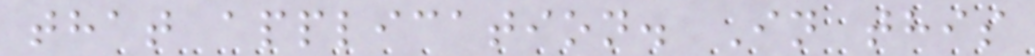that application. In this
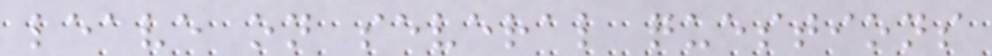leave on several questions
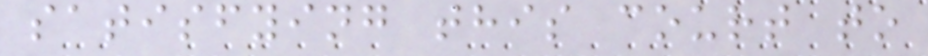satisfying this court to
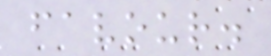favour.
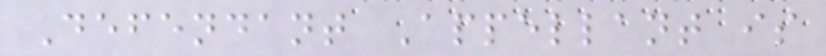Defendant Appellant is
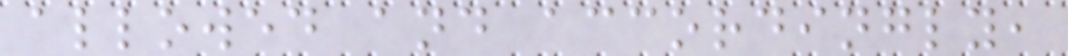allowed and accordingly,
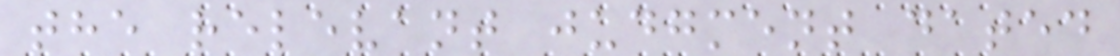the relevant judgment dated
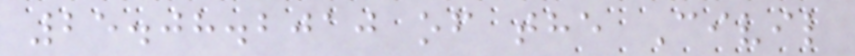25.08.2010 of the Civil
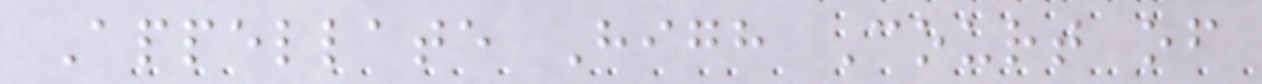Appellate High Court of
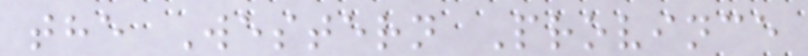the Western Province
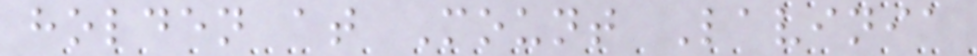holden at Mount Lavinia
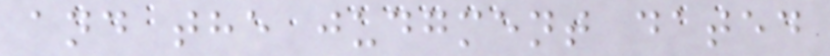and the judgment dated
